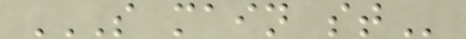S MAIN ST
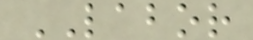LABOR
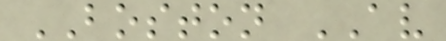BOSTON AV
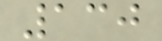130
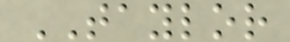TAYLOR
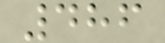486
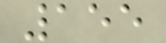155
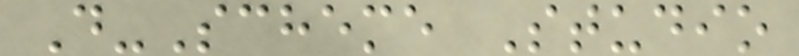D-Scheme Studio
